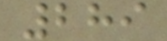289
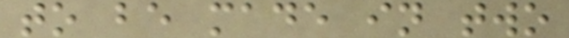to be made in two
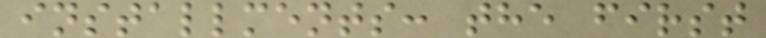installments: the first
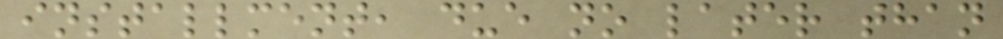installment, due no later than
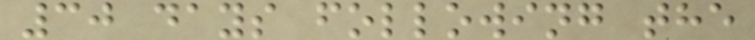30 days following the
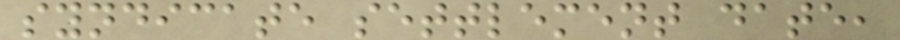syndicate settlement date,
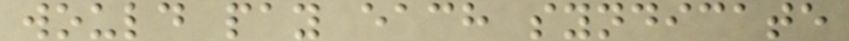would pay each syndicate
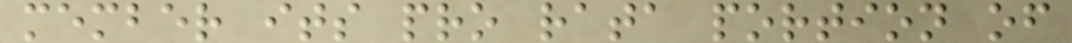member its pro rata portion of
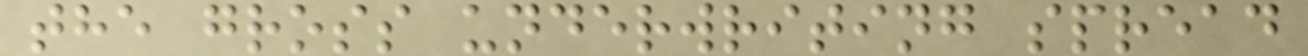the gross underwriting spread
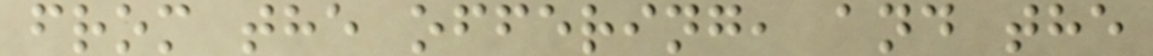from the offering, and the
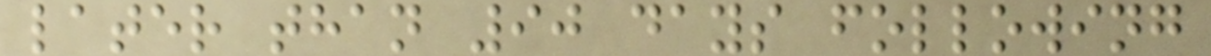later than 90 days following
